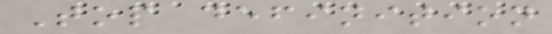Top definition
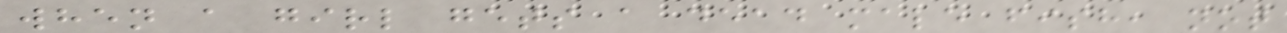when a girl gets a dead male fish, not
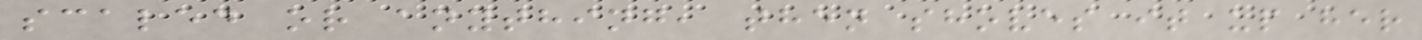scaled or anything, then shoves it up her
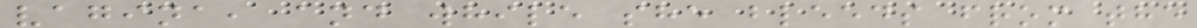vagina, and while she bleeds from the
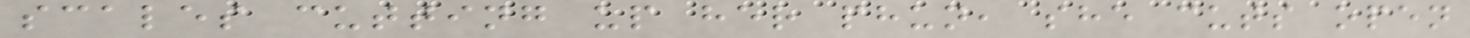scales cutting up her phun, she cuts open
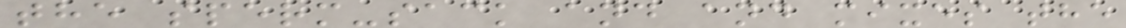the sperm-sack and and mixes the
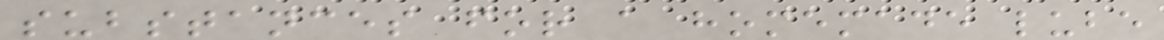substances for a homemade lube
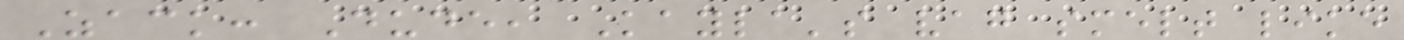Zack: Dude, Kayla's vag smelt like
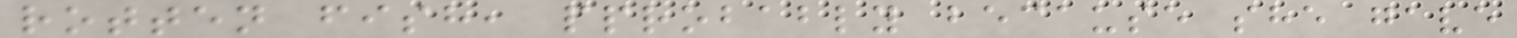rotten fish, pprobably because she gave
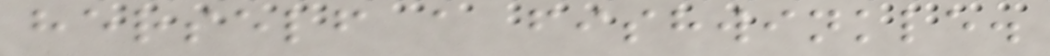herself a fishwinkle.
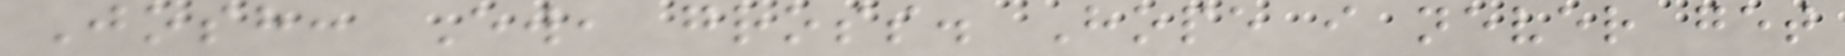Josh: Ew, gross. Hope i never get
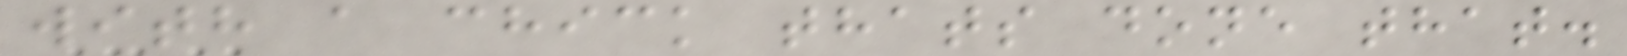with a chick thats done that.
